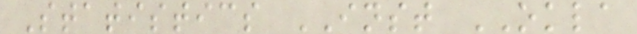Statistics INST OKLA
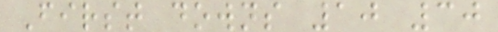First downs 10 30
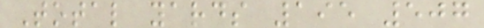Total yards 195 507
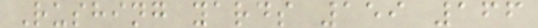Rushing yards 159 166
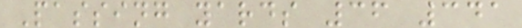Passing yards 36 341
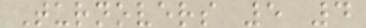Turnovers 5 4
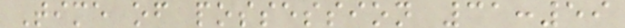Time of possession 31:59
